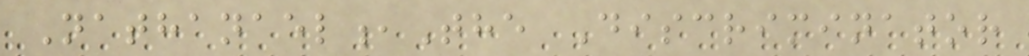Nathanael,The Discriminator
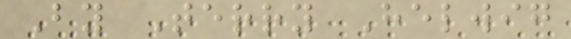By Terry Helwig
